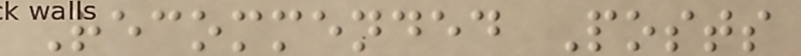Recommended Posts
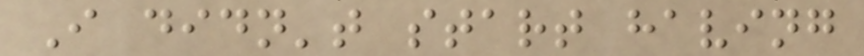I didn't start having
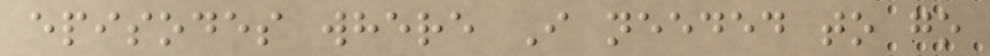episodes where I needed to go
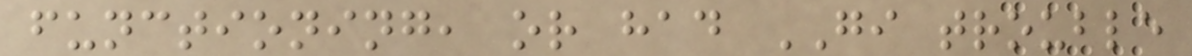functioning, or had GI trouble
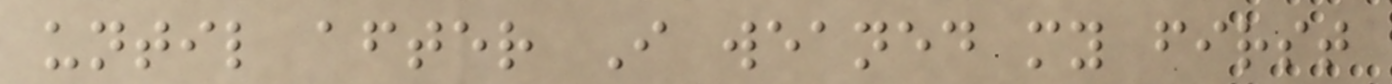until after I weaned my first
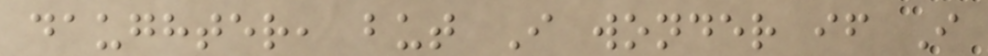daughter, but I wonder if I
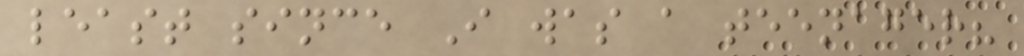least since I was a teenager?
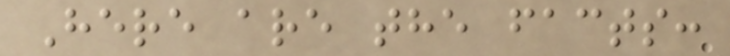Here are the facts:
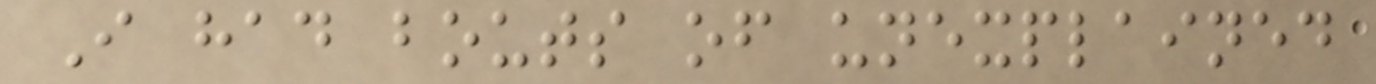I had bouts of unexplained
